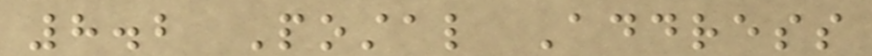8.2 Postal Address
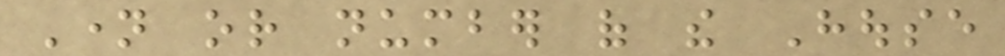Name or number of the House
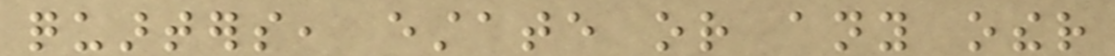quarters, estate or any other
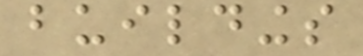buildings
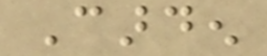Carden
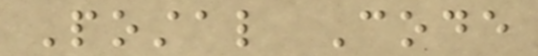Postal Code
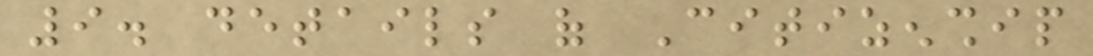9. details of Citizenship
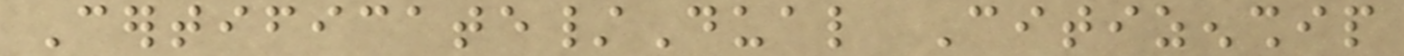Certificate/Dual Citizenship
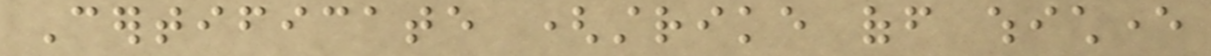Certificate (strike off whichever
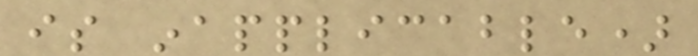is inapplicable)
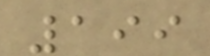199
